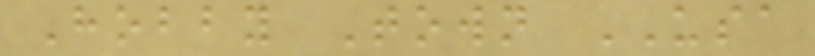Hobby Town USA
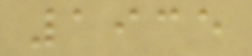1935
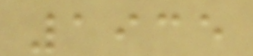1935
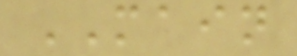MAIN
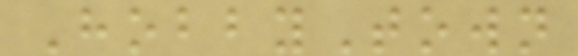HobbyTown
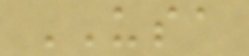USA
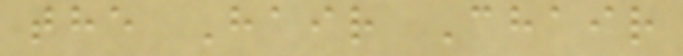the Hair Chair
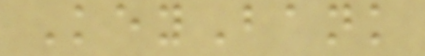KeyBank
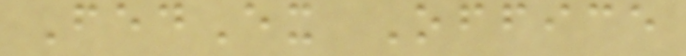FedEx Office
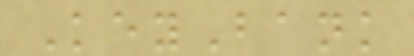KeyBank
